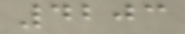4203
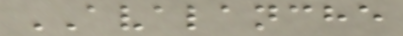AVALANCHE
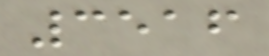3516
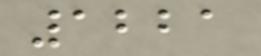1221
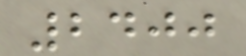2400
